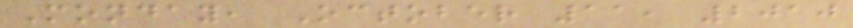Monday, October 11, 2010
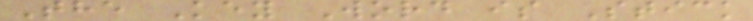The Key Word is Stick
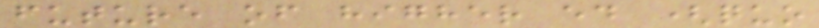future of higher ed (quo
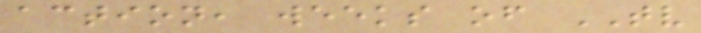action, weeks of TV
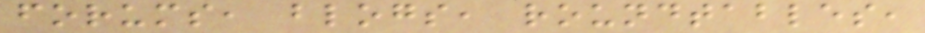forums, blogs, roundtables,
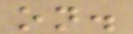on.
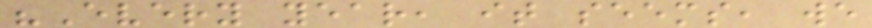"Every year, it seems, we
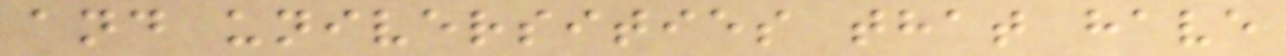and universities that have
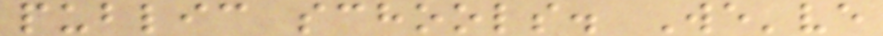public schools. We've
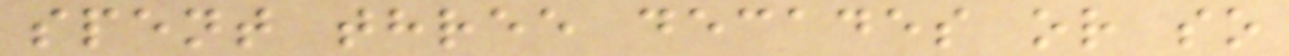spent three decades or so
